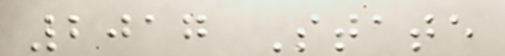2017 State
